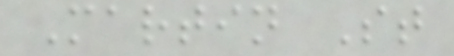Martin St
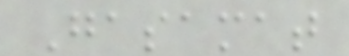Gasamat
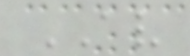AV
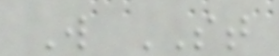W ST
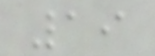19
